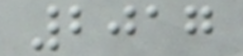2017
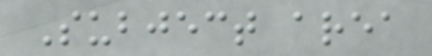Subject area
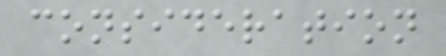consideration
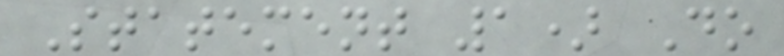Statement 1) Do
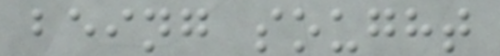being sought
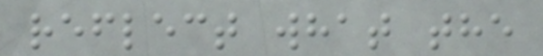reflect what the
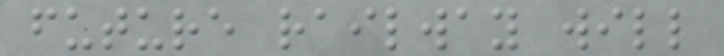future railway will
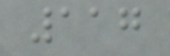117
